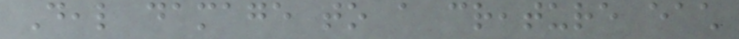Deal damage to a creature each
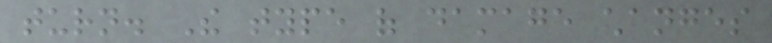turn. The type of damage changes
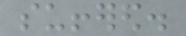suffered.
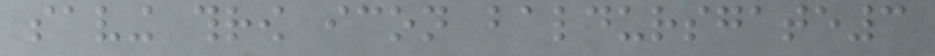saving throw icon baldursgate3
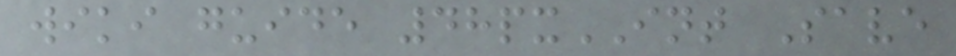wiki guide 48pxINT Save
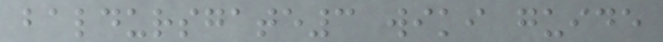baldursgate3 wiki guide
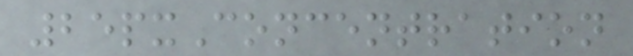25pxConcentration
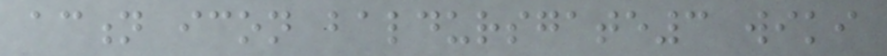action icon baldursgate3 wiki
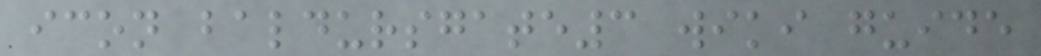icon baldursgate3 wiki guide
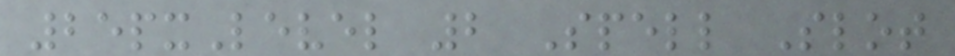25pxLevel 2 Spell Slot
